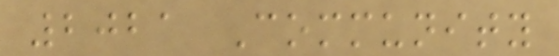2021 Community
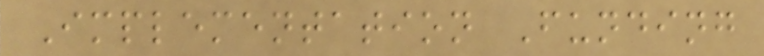Implementation Funding
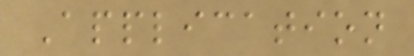Application
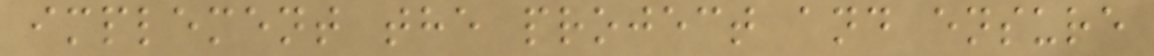implement the project and ensure
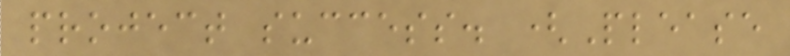project success. (Please
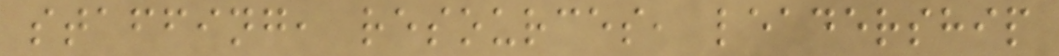staffing, resources, leadership
